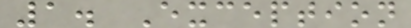1. Exception
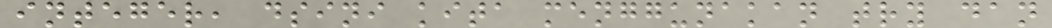integer, dsini kita menggunakan try dan
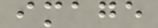image
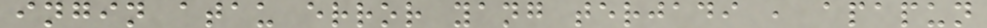ingin atau error yang terjadi , apapun
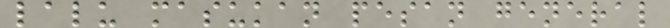lalu masukan pesan general
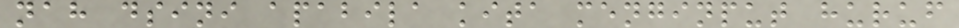nah dsini apabila kita menginput huruf
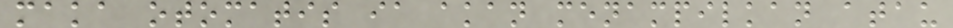maka otomatis ia akan menampilkan atau
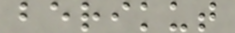berikut
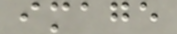image
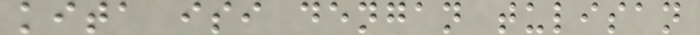kita isi dengan tulisan
